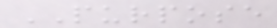PURPOSE
